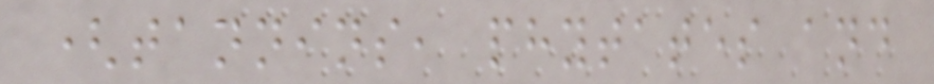(tannins, phytates and
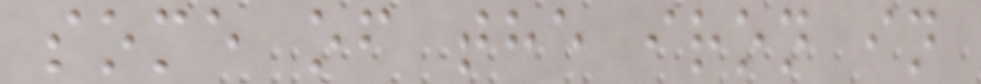some of the iron in
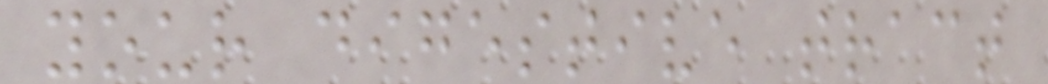your digestive tract
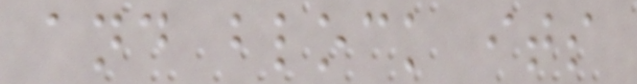and block its
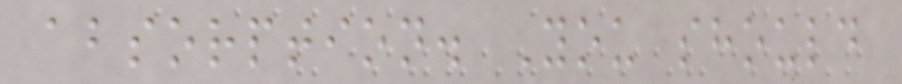absorption. You should
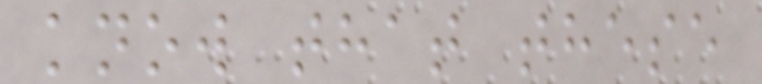know that these
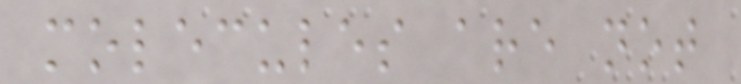molecules are not
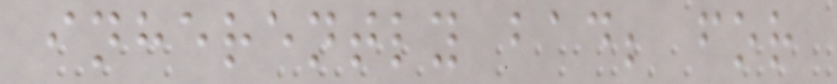inherently bad; for
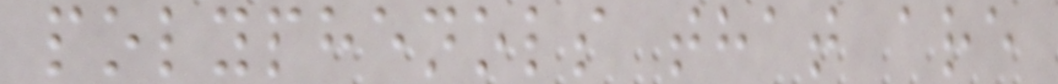polyphenols that are
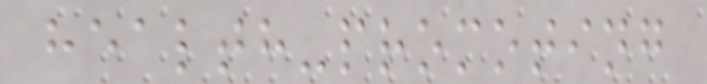health-promoting
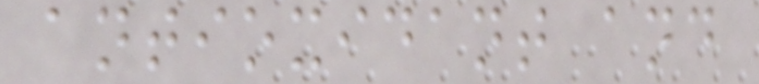antioxidant and
